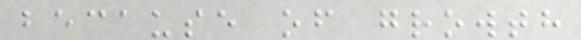because of growth
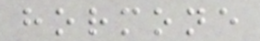hormone
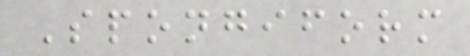Spongiform
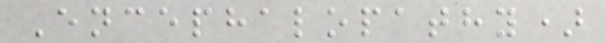Encephalopathy)
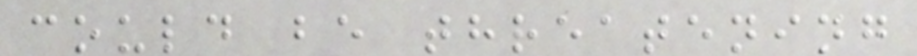could be threatening
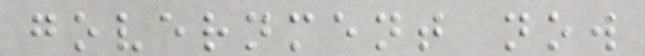government now
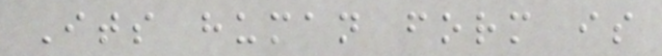Its human form is
